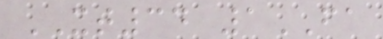XT34 1FA
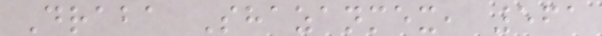Draba Shazanmex, 561
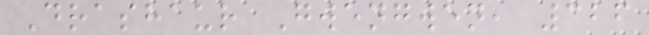Drashaur Gwengwen, 326
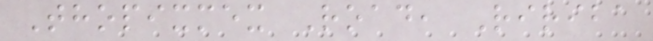Thopixmex Road, Ririba
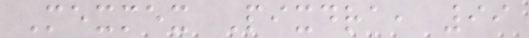Mexmex Pixdra, 99
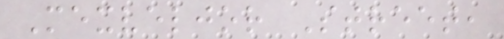Mexveljor Street,
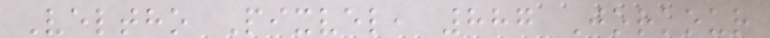Veltho Pixvel, 887 Jorkour
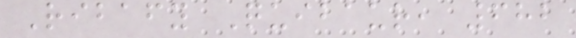Ribafy Quibaur, 682
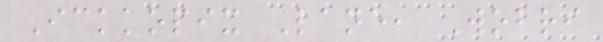Ickkopix Lane, Wobri
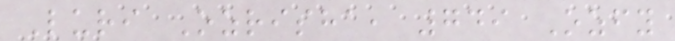Luri Ozrisha, 749 Ozfy
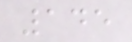145
